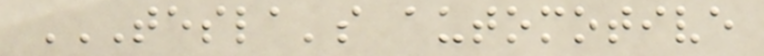TESLA'S AUTOMOTIVE
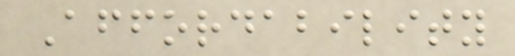Affordability
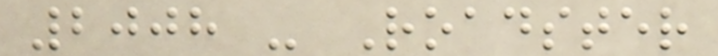2008 - Roadster
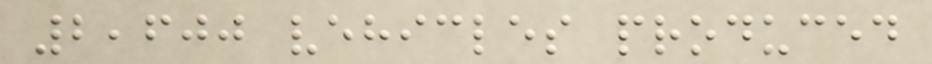2,600 vehicles produced
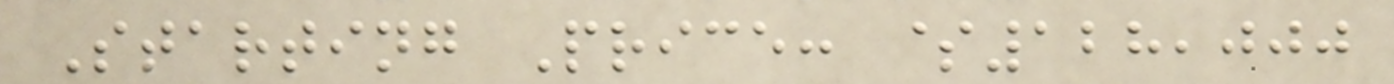Starting Price: $128,000
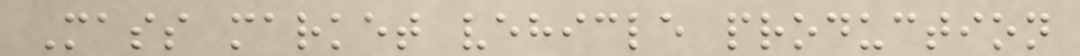Mass market vehicle production
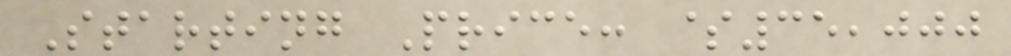Starting Price: $35,000
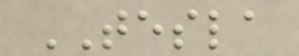TESLA
